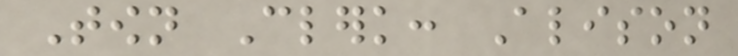Town Clerk: Alison
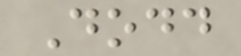Dodd
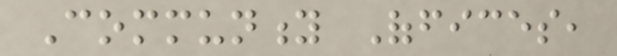Community Offices,
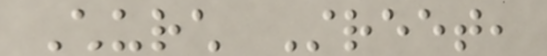Church Street,
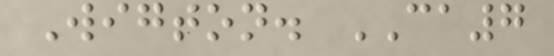Wigton. CA7
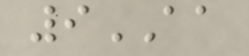9AA
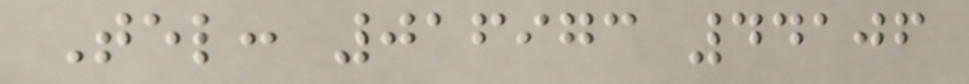Tel: 016973 44106
